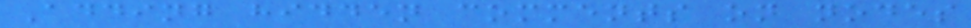Adding hidden comments on nodes
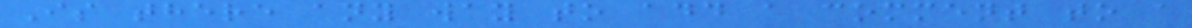Is there any way to add a comment to a
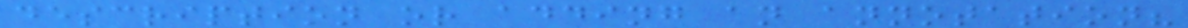description or adding an annotation?
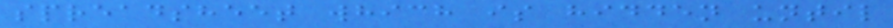spreadsheet which is hidden until
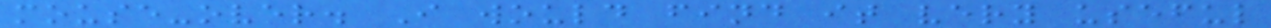mouse-over. I would find it very useful
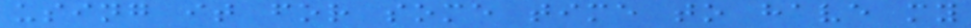using it for some time to have my
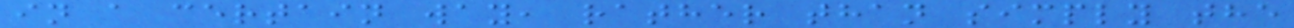in a certain way, rather than simply the
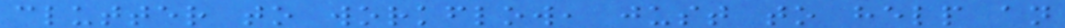clutter to workflow, just to help an
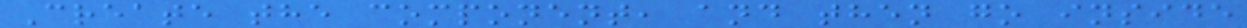Create the component, and then go inside
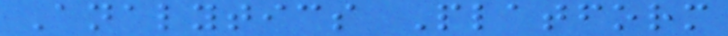Analytics Platform
